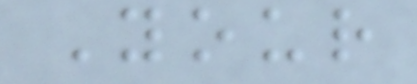Your
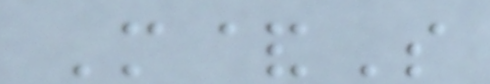M&S
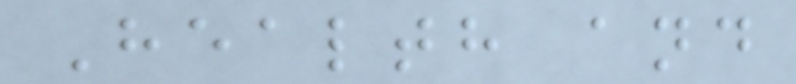Health and
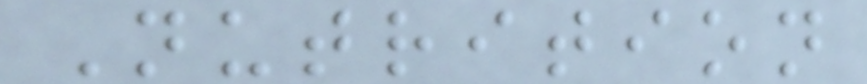Nutrition
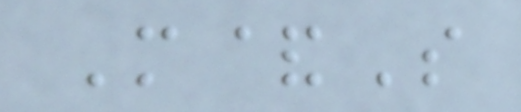M&S
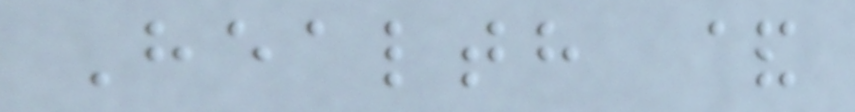Health &
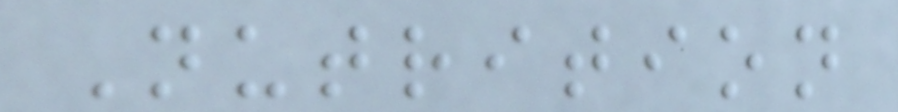Nutrition
